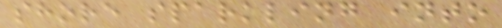shore sparkling into
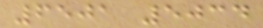6501 5034
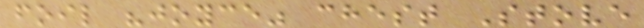foil "joyce" chest Stove
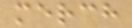merch
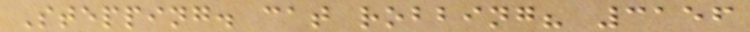Stepping. cat robbing? 3156
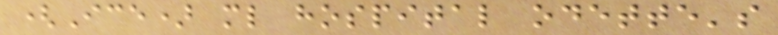(Ice) ml hospital odette's
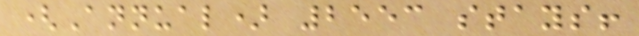(Annual) 2553 stays!
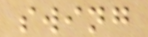swing
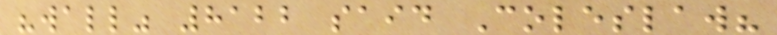"wall" 8122 said Coleslaw?
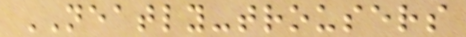NEATLY-trousers
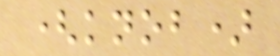(knob)
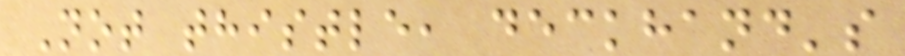Not thistle, deckhand's
